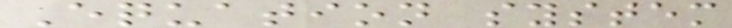Equation system
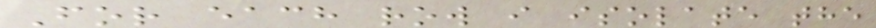For each row i isolate the
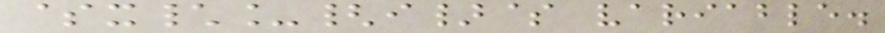$x\_{i}$ variable.
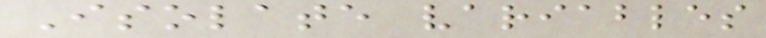Isolate variables
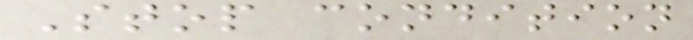Stop condition
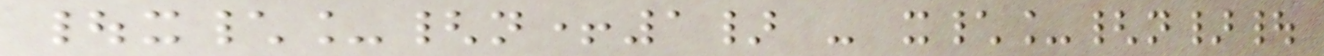|x\_{n+1} - x\_{n}|
